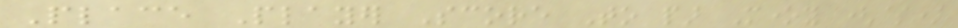Place Player Score To par Money ($)
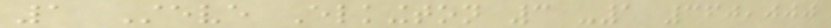1 Steve Elkington 3 -1 360,000
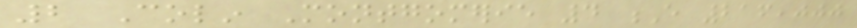2 Colin Montgomerie 4 E 216,000
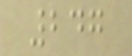247
